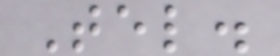Tel.
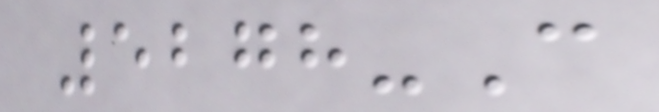5278-C
